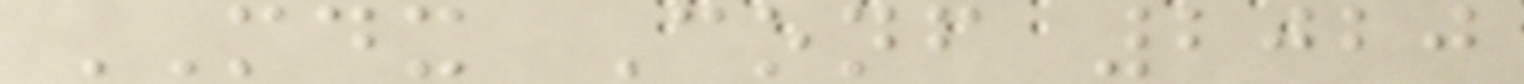MDX Conf 2020
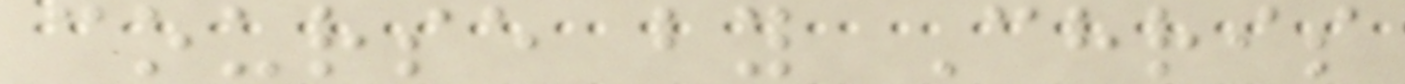course by Chris
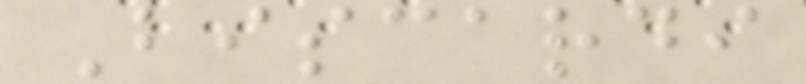Biscardi
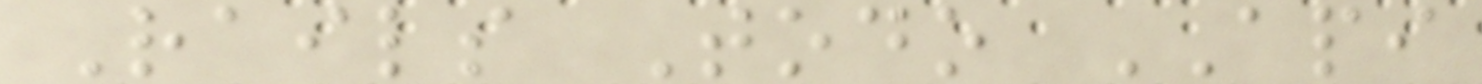Rails Todo API
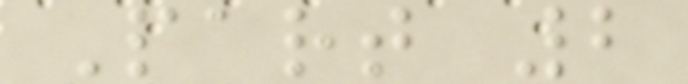Part 2
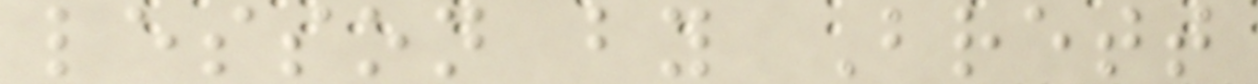lesson by Brett
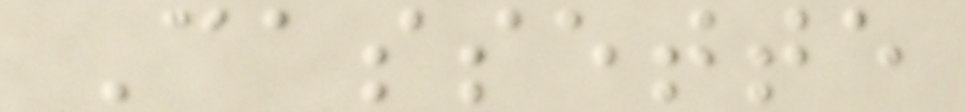Cassette
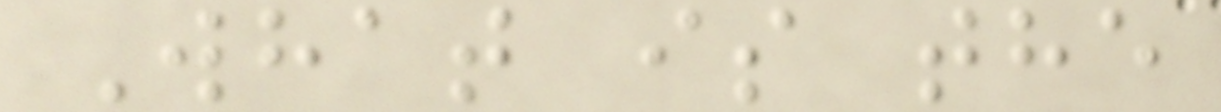What is the
